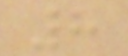8
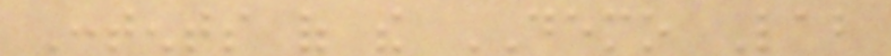Contents of the DEMO Lab
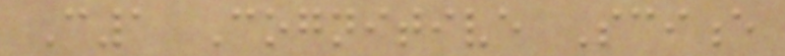C1 Cognitive Science
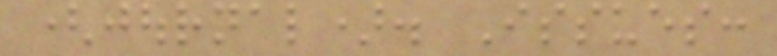(journal). Issues:
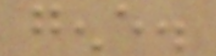gene.
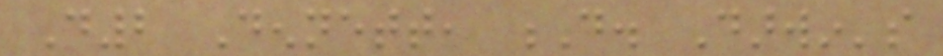D2 Dennett, D. Darwin's
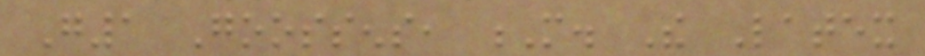G1 Goossens, M. The Latex
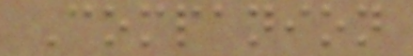Companion
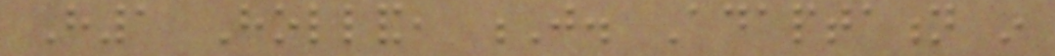H1 Holland, J. Adaptation in
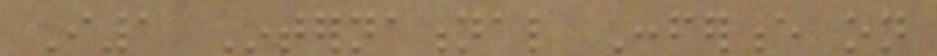I1 International Conference on
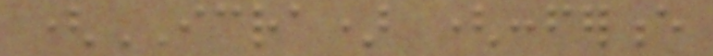(ICRA) (conference
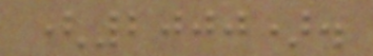(2000).
